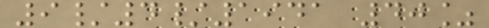9/4/1941 40%
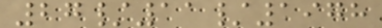27/11/1978
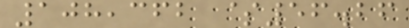108,362 $56.26
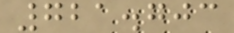721.703
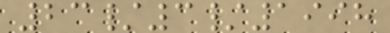23/3/1998
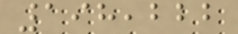198,222
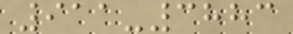911-3883
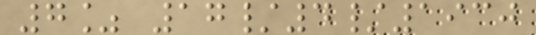7% 17/4/1930
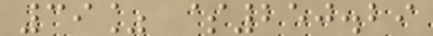39% $250.29
